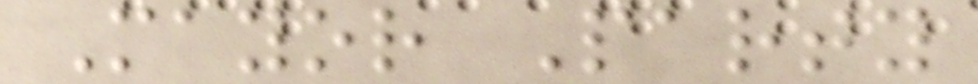Mayor Party
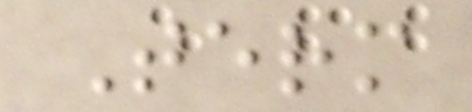Term
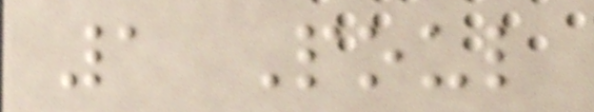1 Poul
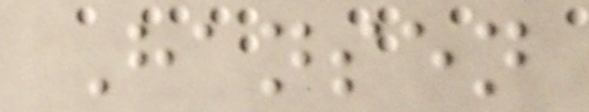Hansen
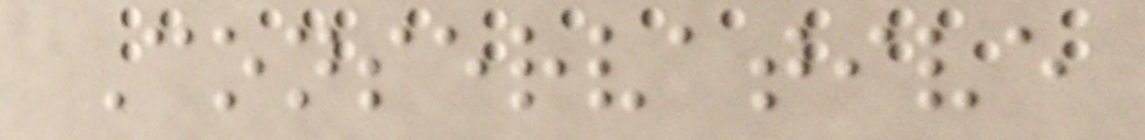Conservative
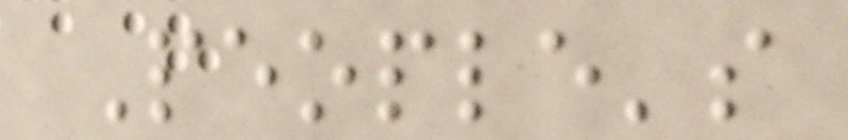People's
